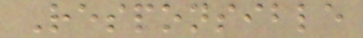Responsible
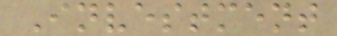Investment
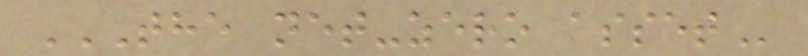THE NET-ZERO ASSET
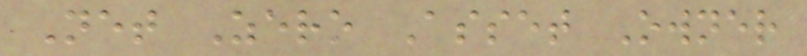Net Zero Asset Owner
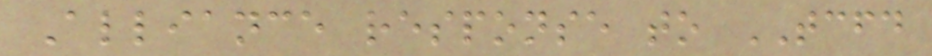Alliance response to TCFD
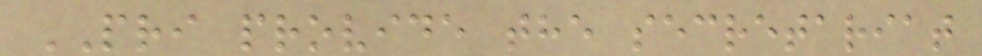PRI provide the secretariat
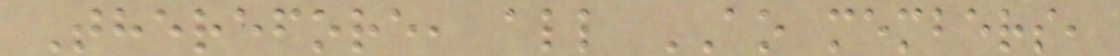Therefore, all AO members,
